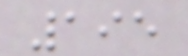195
